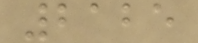2125
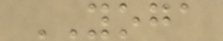YOGA
